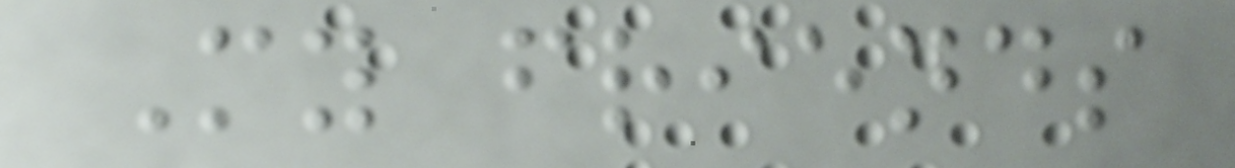My friends
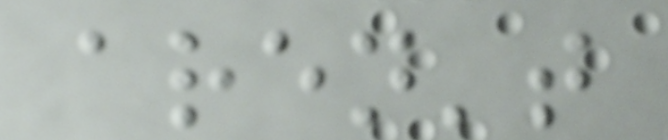aren't
